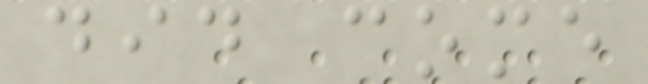did come
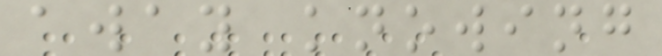away knowing
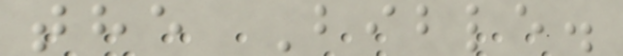the Bible.
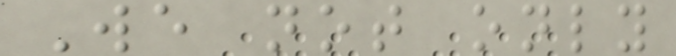We not only
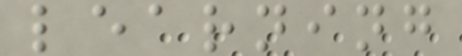learning
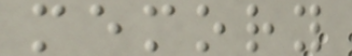memory
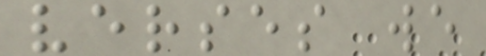verses we
